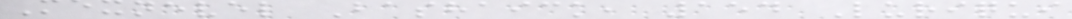Mexnevel Bashaick, 154 Luriqui
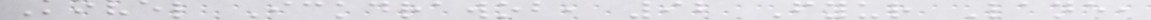Kovel Ickdrawob, 92 Fyur Lane,
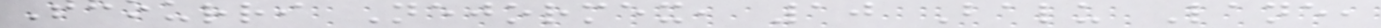Thourri Nejormex, 10 Balu Lane,
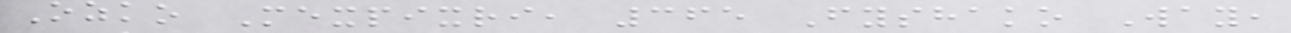Ozko Mexpixri, 365 Fyshako Way,
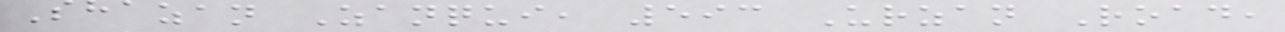Shazan Zanqui, 593 Urzan Road,
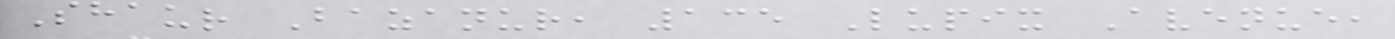Shaur Bazanur, 135 Lupix Avenue,
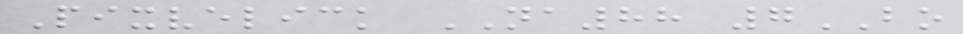Pixvelick NA88 7BO
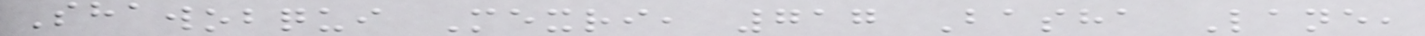Shawobqui Mexri, 717 Basha Lane,
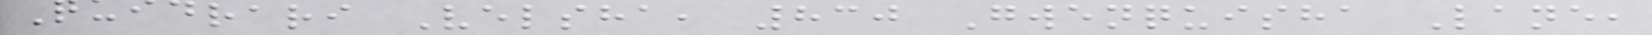Quidrari Velsha, 830 Gwenquisha Lane,
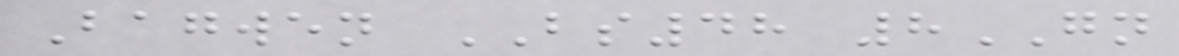Bagwen BS48 8GN
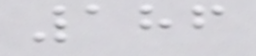186
